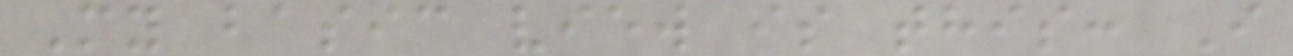My basic view is this: I
